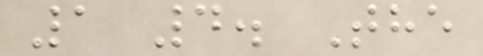1 4. The
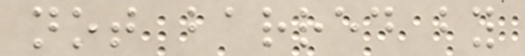not barred by
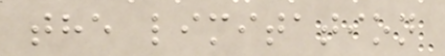the limitation
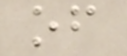of
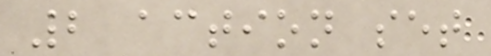2 action set
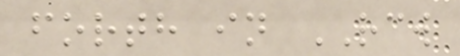forth in RCW
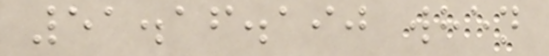51.16.190 when
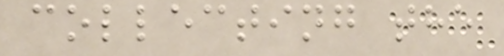collecting the
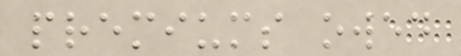premiums owed
